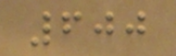600
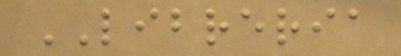LIBRERIA
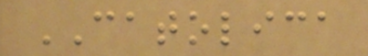CATOLICA
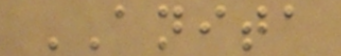ANITA
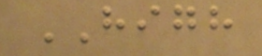HIGH
